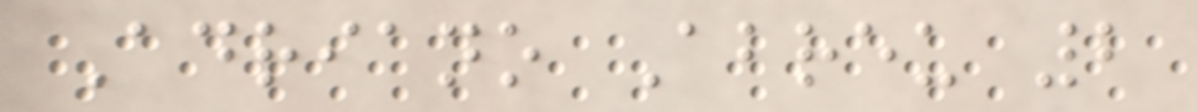Adriano Abreu 2
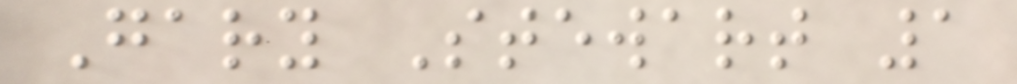Gary Stewart 1
